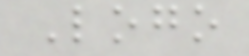Logo
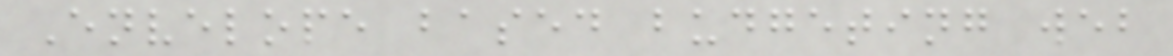Envelope based budgeting web
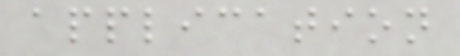application
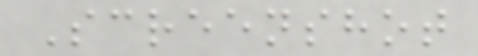Screenshot
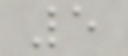5
